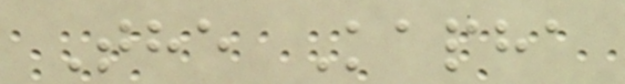The Kapha
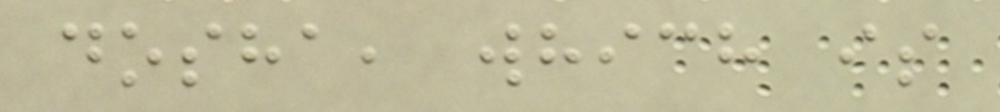dosha, which is
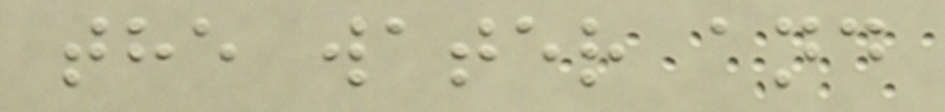the water and
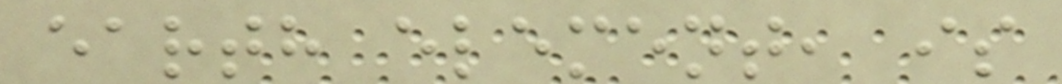earth element, is
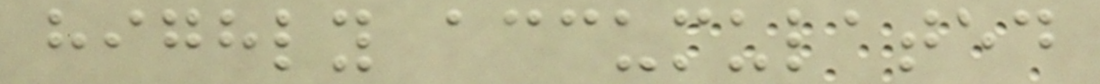highly accumulated
